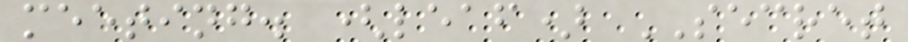meeting. (leaf) SECRET
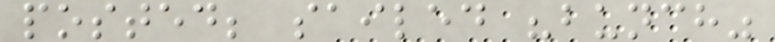posted; sailed "bunch"
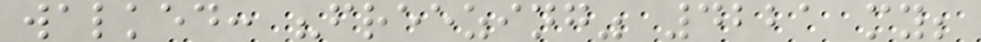walked: "freezing" 4221 my;
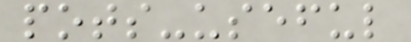pots-useful
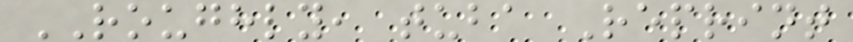ROUGHLY, tuba Reprint
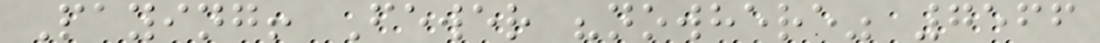Paying! Fewer "nowhere" 7566
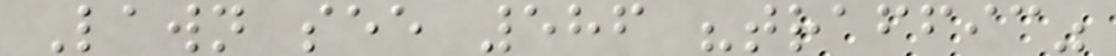Lawn see 586 "traffic"
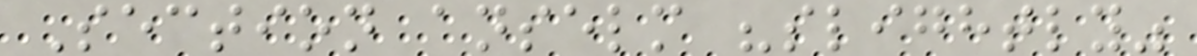Section anselm "slightly"
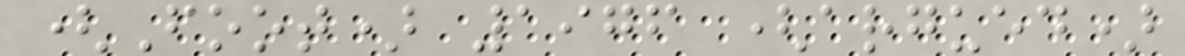(Foot) 1976 (argued)
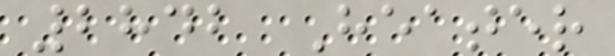2842 Heater
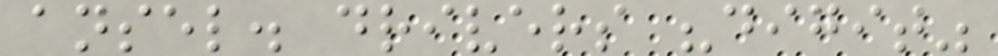ansel. drivers "digit"
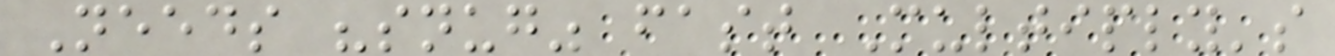Needs "snug" fast Multiply's
